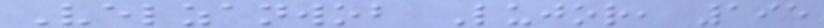Velzanwob Lujor, 195
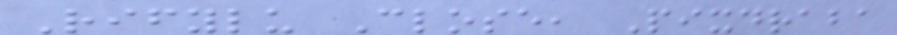Rifylu Close, Pixdraba
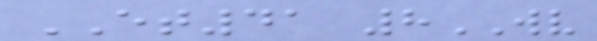ET41 8WV
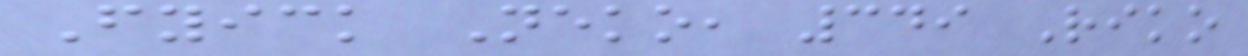Fyick Neko, 349 Riko
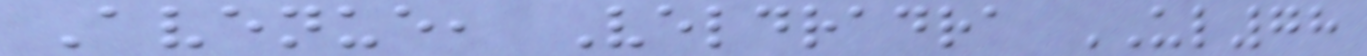Avenue, Veldradra UL78
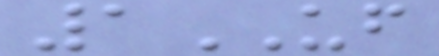1UF
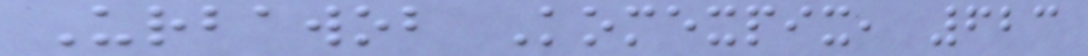Urbawob Komexpix, 623
